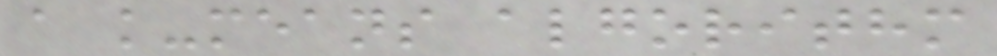a k-means algorithm
